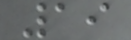19
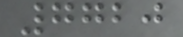7720
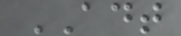ADT
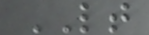LT
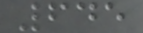645
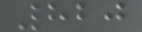820
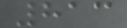813
